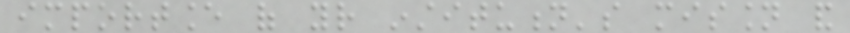importance of your institution's mission and
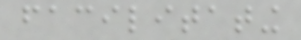facilitating
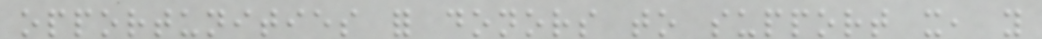opportunities for donors to support it, you
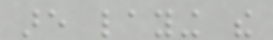are laying the
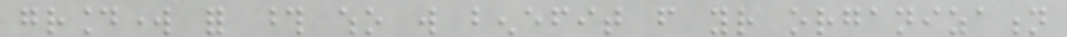groundwork for those who will benefit from your organization
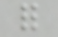for
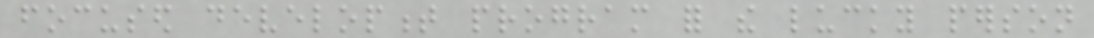focused development program for the lucky person
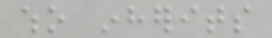who inherits
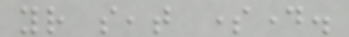your seat someday.
